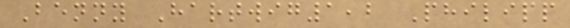Benny Hartwig1,2 Philipp
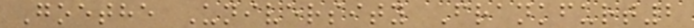Goethe University Frankfurt2
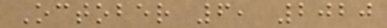October 6, 2020
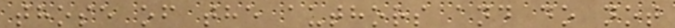those of the authors and do not
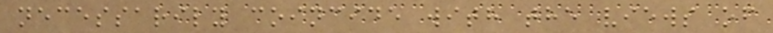necessarily coincide with the views of
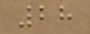28
